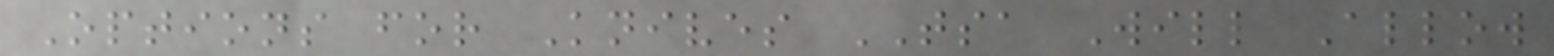Options for Knives TSA Will Allow
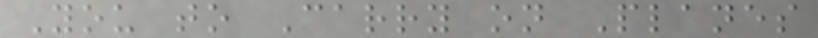You to Carry on Planes
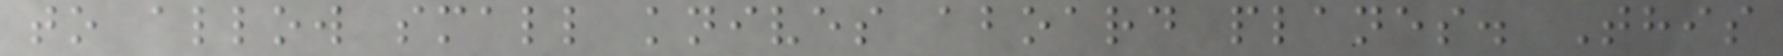to allow small knives aboard planes. This
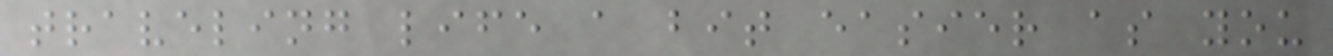traveling life a bit easier as you
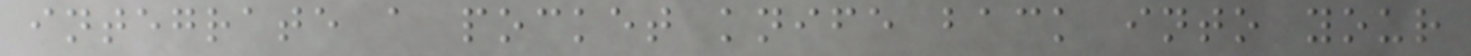integrate a pocket knife back into your
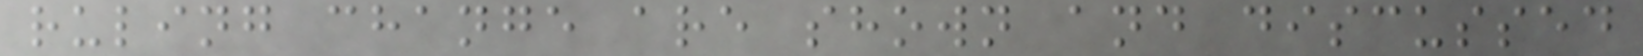ruling change are shown and discussed
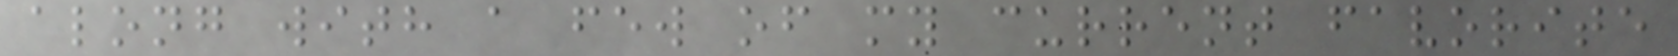along with a few of my current favorite
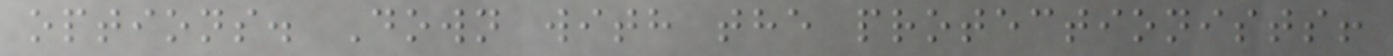options. Down with the protectionists!
